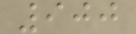900
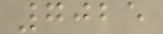7025
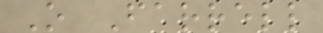O Farrell
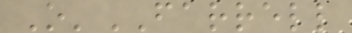O'FARRELL
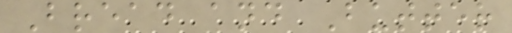Bread and Butter
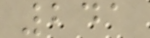241
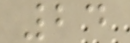24
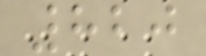820
